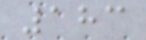183
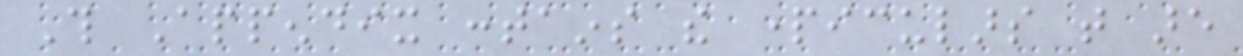This Appendix contains the particulars that are
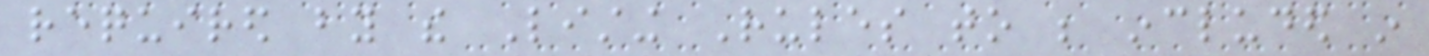required by the Listing Rules to be included in
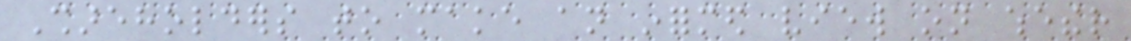Shareholders to make an informed view on whether
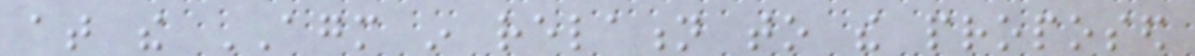at the AGM in relation to the proposed
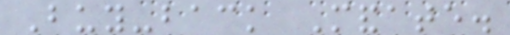Buy-back Mandate.
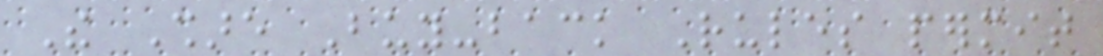The Share Buy-back Rules permit
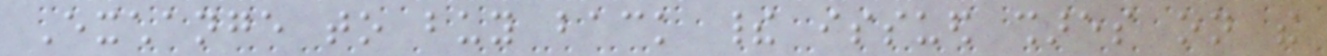Exchange to buy back their issued shares on the
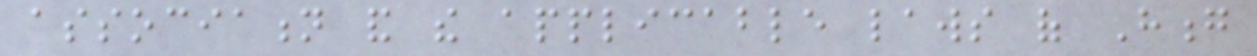association and the applicable laws of Hong
